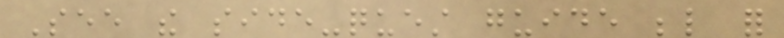See the side-quest guide below for
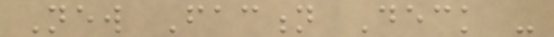New Faction Deck -
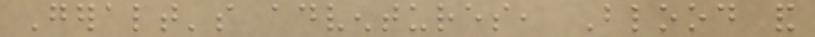Geralt's adventures, Blood and
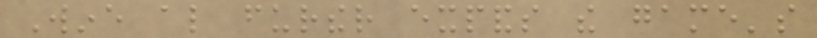Wine also further expands the game's
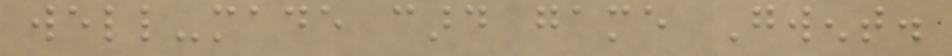well-made card game Gwent.
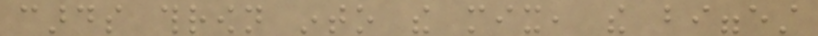cards thrown into the mix, the biggest
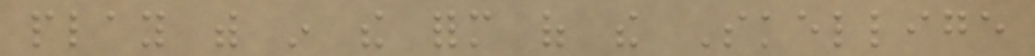play with in the form of the Skellige
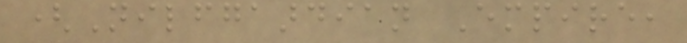(Nilfgaardian Empire,
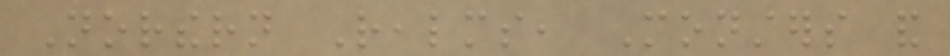Northern Realms, Monsters and
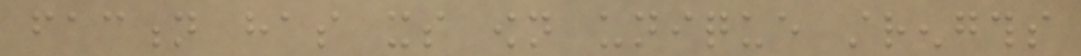faction has its own unique strengths
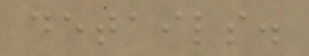details.
